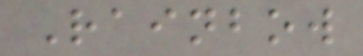Rainbow
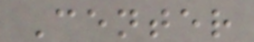Center
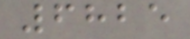6825
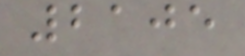2105
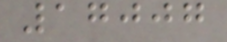17007
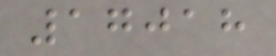17018
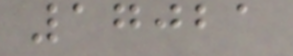17021
